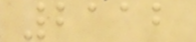2112
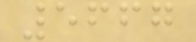5667
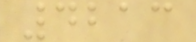4213
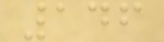146
